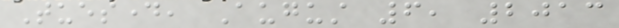Tuesday, August 6, 2013
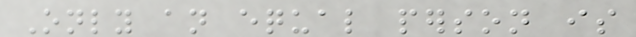Only an equal person is
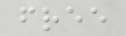free
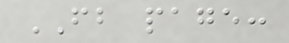FB page:
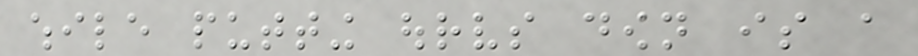while putting ourselves down is a
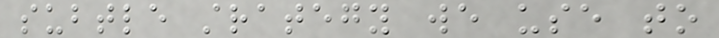subtle strategy we use to
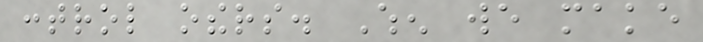control others. When we make
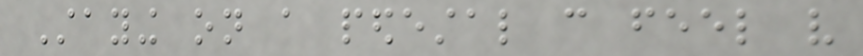Staying on a pedestal can feel very
